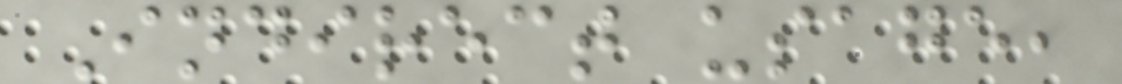Indirect usage,
